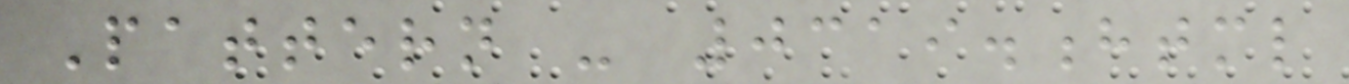Pattern - 0319.html
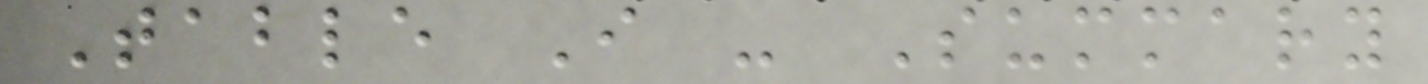Table I - Summary
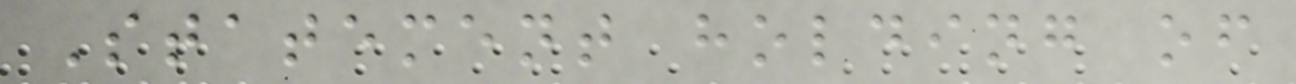Statement holding of
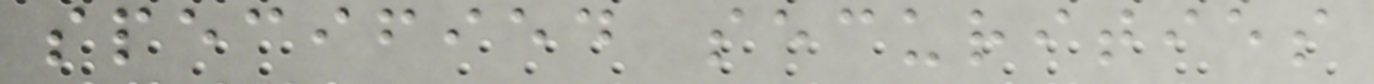specified securities
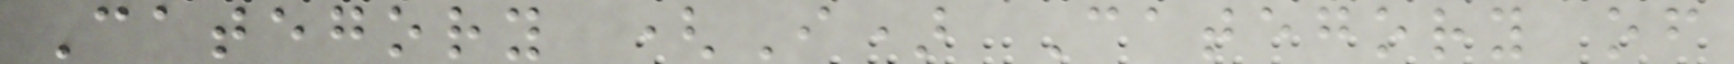Category (I) Category of
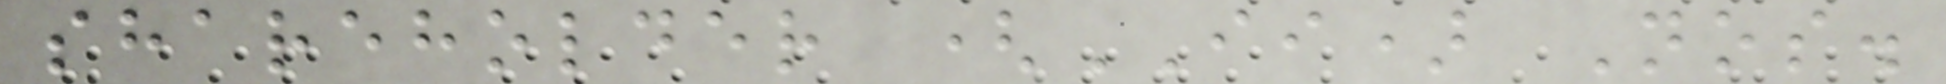shareholder (II) Nos.
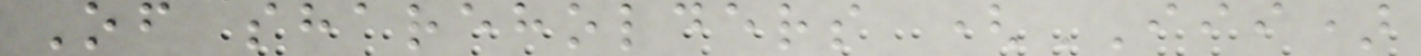Of shareholders (III)
